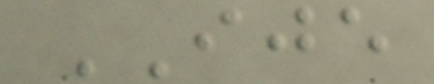IJE
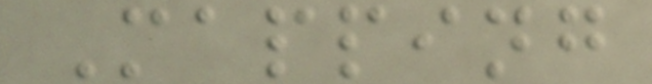Mapping
